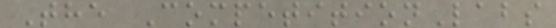The CompetitionLabs
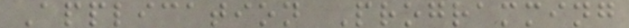Application Programming
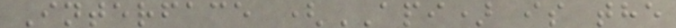Interface (API) is the
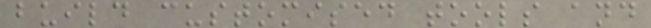build customised tools and
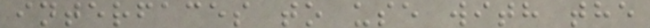interfaces to use with the
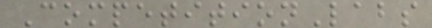CompetitionLabs
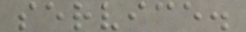service.
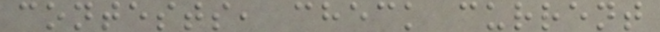contests, check current
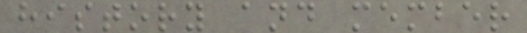history and member
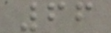66
